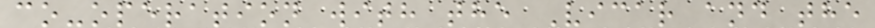co-operation with the Vicar and the
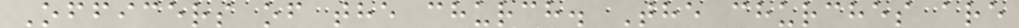Officers of the church. The churches are
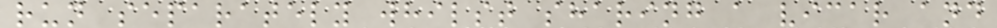run separately whilst sharing a vicar and
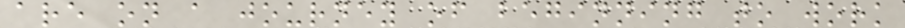are on a journey of beginning to work
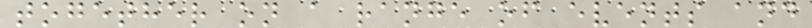together on a range of events and
